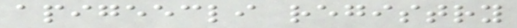apigeecli registry
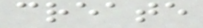create
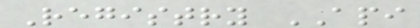Registry API
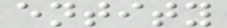entity
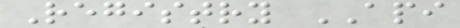Registry API
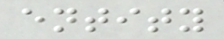entity
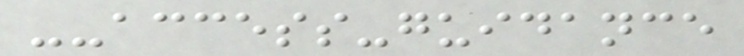--access-guidance
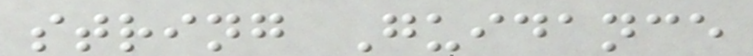string Guidance
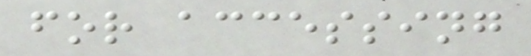for accessing
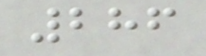286
